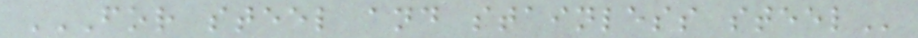FOR STEEL AND STAINLESS STEEL
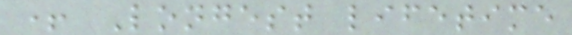+ Longest lifetime
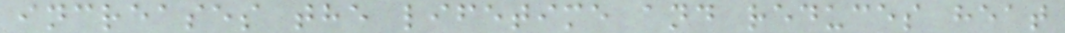increases the lifetime and reduces heat
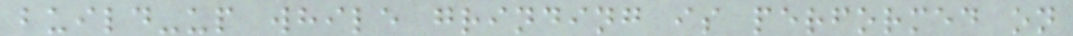build-up while grinding is performed on
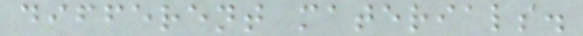different materials.
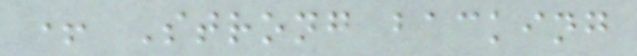+ Strong backing
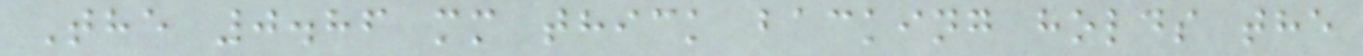The 0.86 mm thick backing holds the
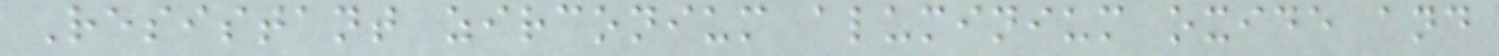Resistant zirconium aluminium oxide and
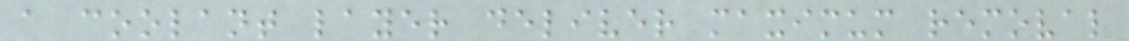a coolant layer deliver maximum removal
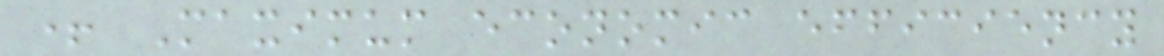+ Maximum economic efficiency
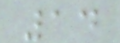14
